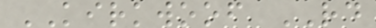KIRKWOOF RD
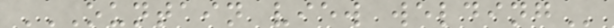OUNTAIN VIEW WELDING
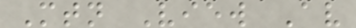Mtn View Av
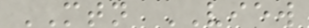MTN VIEW
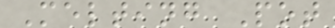Melting Pot
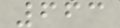663
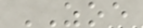ZOE
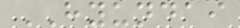HYUNDAI
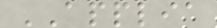APPLIA
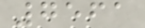7561
